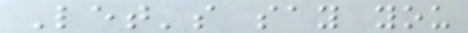Let's say you
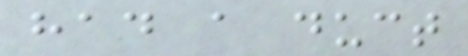had a duct
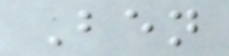Ben
